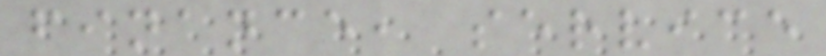finance, service
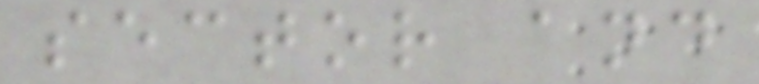sector and
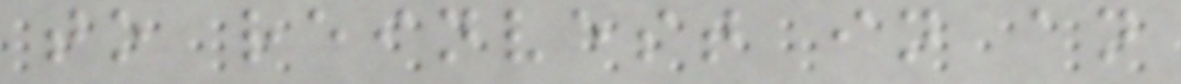to reinvest in an
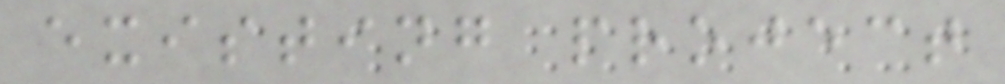existing project
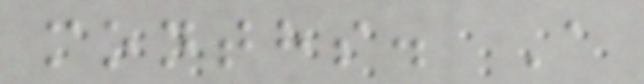months. A
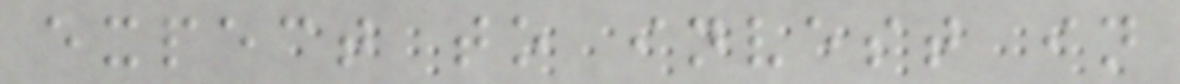expect to invest in
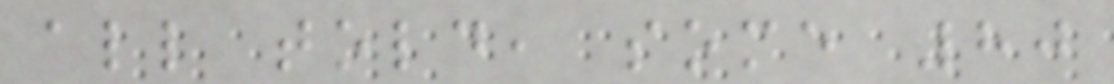all told, some 80
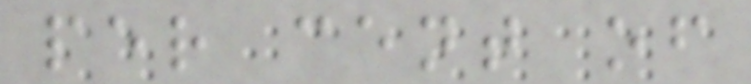per cent of
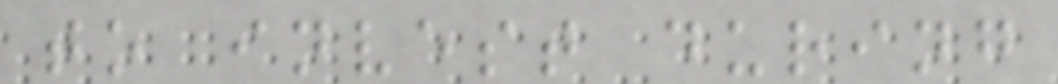to invest during
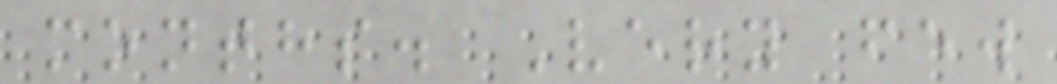months. Very few
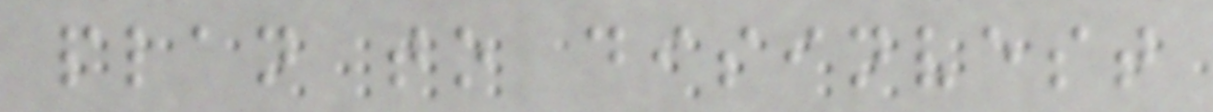plan to disinvest
